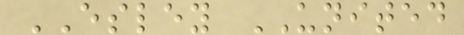ESLEY UNITED
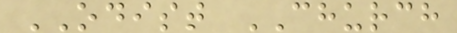ODIST CHURCH
